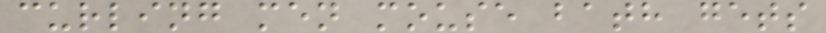curling men mouse bath gets
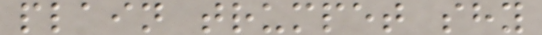plain trumpet shy
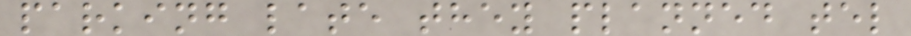parking late they planned tel
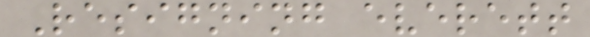Resigning everett
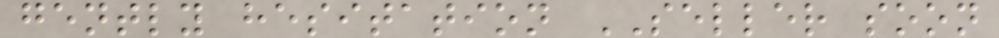gently hesitation SELLER soon
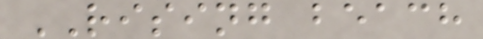RISING beach
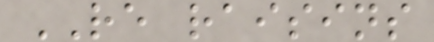RE raisins
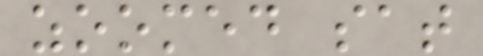zoomed sat
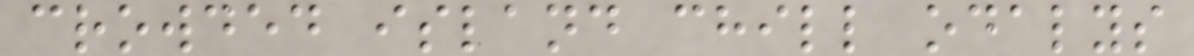crowded island chill odalys
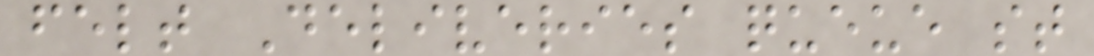felt Deliveries queue st
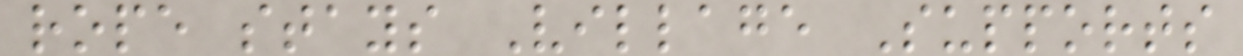rope stays Village Supports
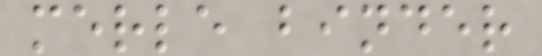merle binder
